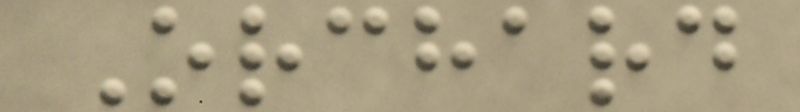Orchard
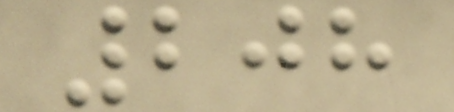208
